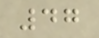47
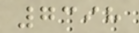7398
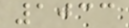1033
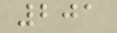201
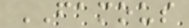FAMOUS
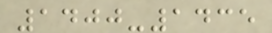1400-1435
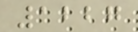1227
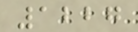1227
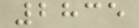2835
